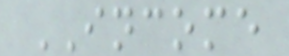INCOME
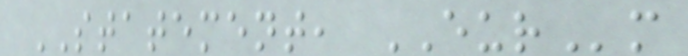STATEMENT, EURm
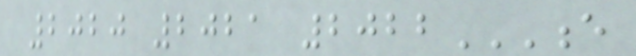2020 2021 2022E
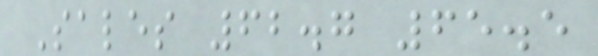Sales 62.7 65.5
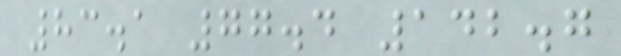83.1 77.4 142.7
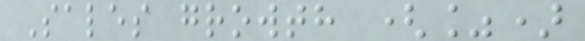Sales growth (%)
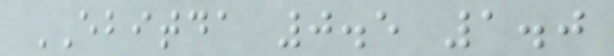EBITDA 0.5 1.0
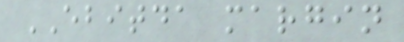EBITDA margin
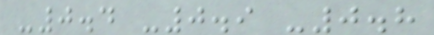-0.4 -0.9 -0.8
